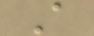A
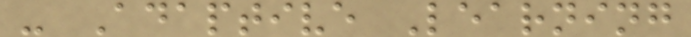- Adaptive Learning
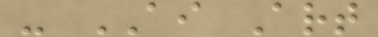- AI Art
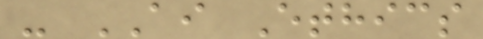- AI Ethics
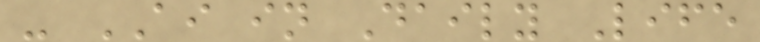- AI in Daily Life
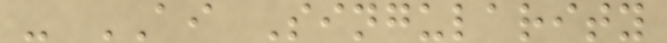- AI Singularity
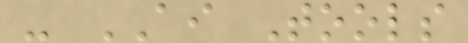- AI Tools
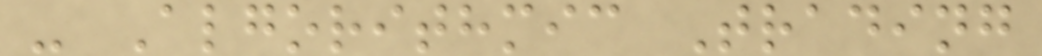- Algorithmic Trading
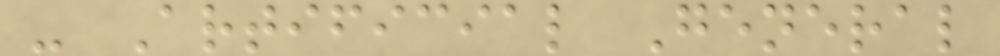- Artificial General
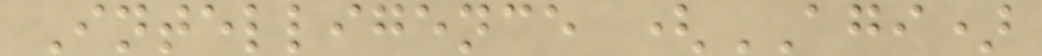Intelligence (AGI)
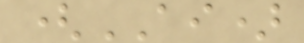(AI)
